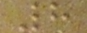8
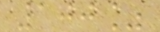100%
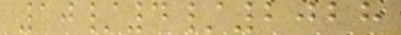10/4/2028
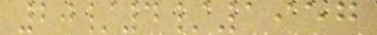20/4/1957
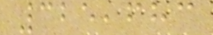325,683
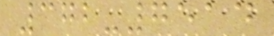372-7514
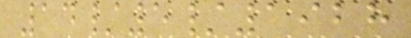14/5/1928
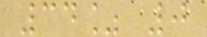34% 0
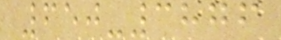650-3876
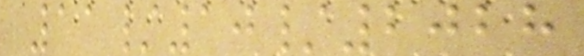11/10/2028
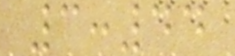3:44
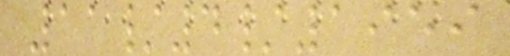11/4/1959
